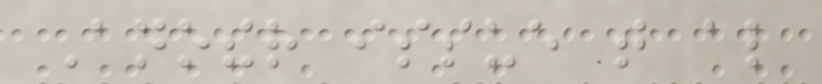Another issue that also
